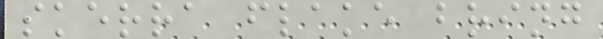skerra flake bring
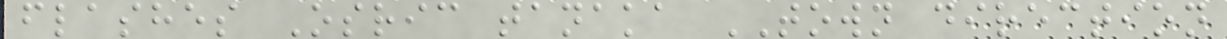flashes Osric tanaka TOWN direction
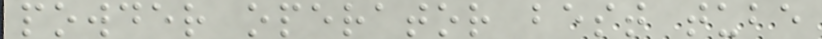powder operator best tube
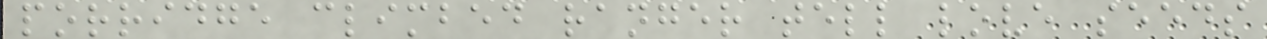porridge climbed ranger tell love seeds
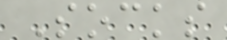Socks
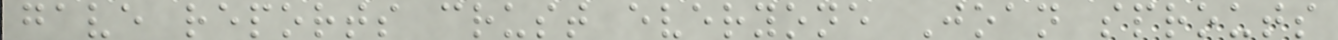gave reports crust everyone Joan sprouts
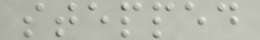stepped
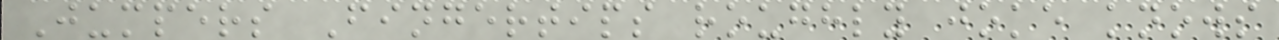Jumpers Fingertips roughly joke knows
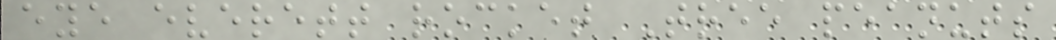eye everett rocket Tree peanuts
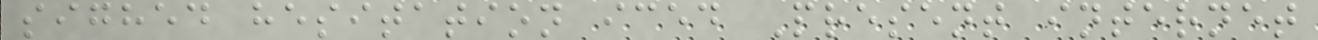sighed hesitation iced Present internet
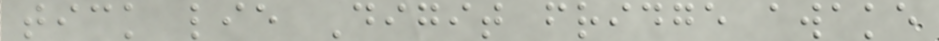tick lie Digit fridge awake
